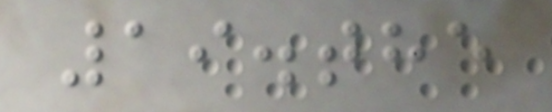19.the
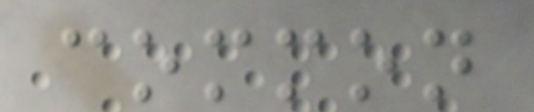common
